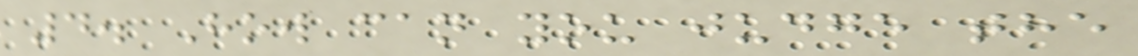4. How can you judge the
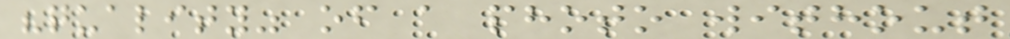"quality" of a photo without
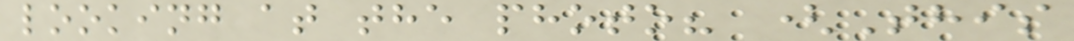looking at the photo? (This
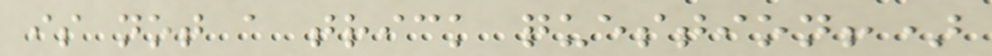is not a trick question!)
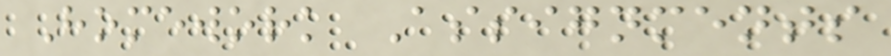Homework Assignments
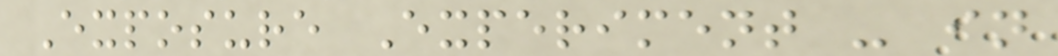Exposure Experiment - in
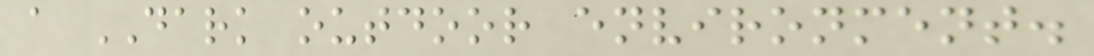a DARK outdoor environment.
